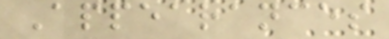Appearances
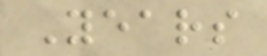Years
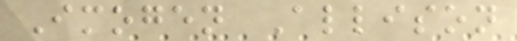Imogen Allison
